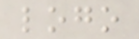logo
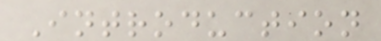Introduction
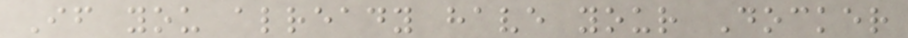If you already have your Docker
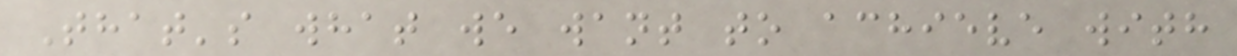That's what we want to achieve with
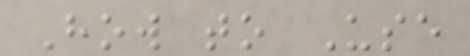How to Use
